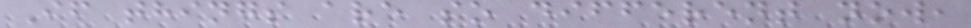If things are so different now,
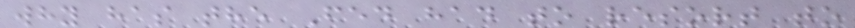why has the Fed had to resort to
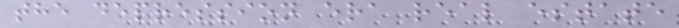the depression era real estate
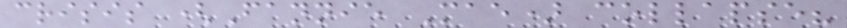crisis (Fannie Mae) collapse?
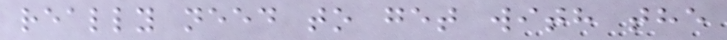really need to get with the
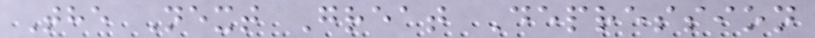The Next Great Depression
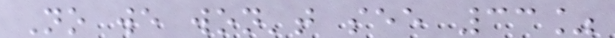No we won't see 33%
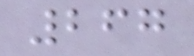267
